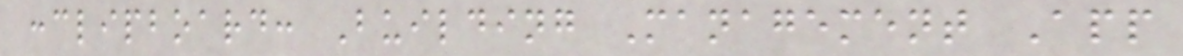:clipboard: Building Management App
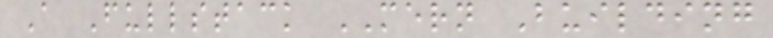A Fullstack MERN Building
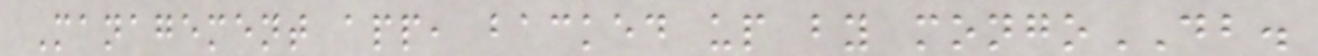Management app, backed up by mongoDB.
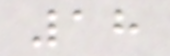18
